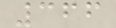366
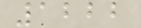1222
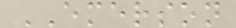EMERSON
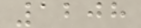1208
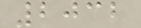2032
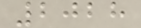2028
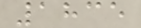1835
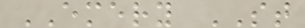EMERY ST
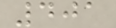401
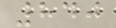840
